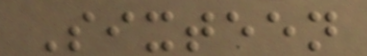Sixteen
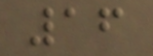16
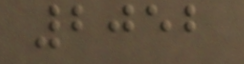2052
